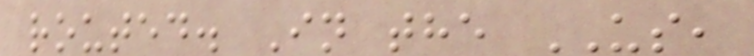routed. In the US,
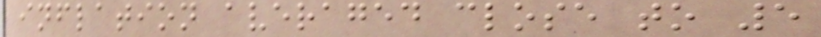inflation averaged close to 5
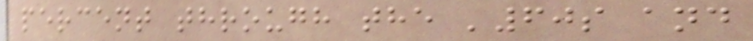percent through the '60s and
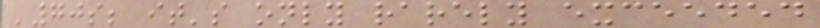'70s; it's only rarely exceeded
